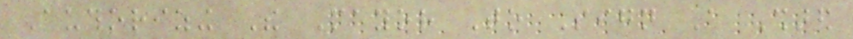Authorizing The Mayor To Sign A Shared
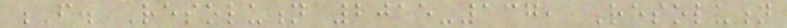F. Resolution 2015-137, Resolution
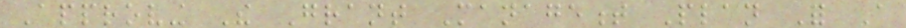Approving The Grant Management Plan For A
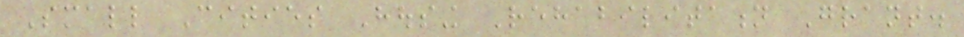Small Cities Housing Rehabilitation Grant.
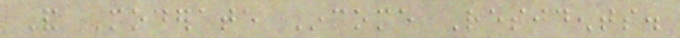And Moderate Income Residents.
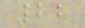22
